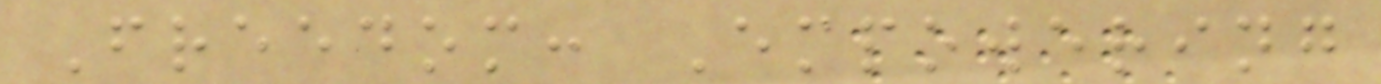Freedom: Empowering
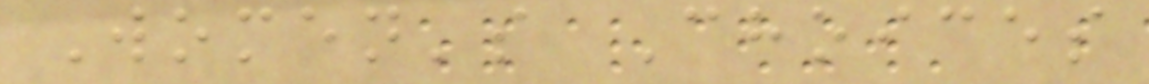Women's Choices
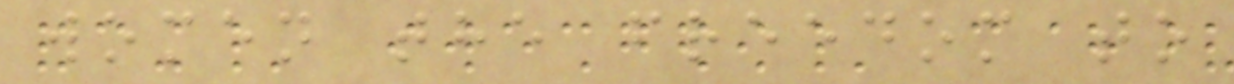women the freedom to
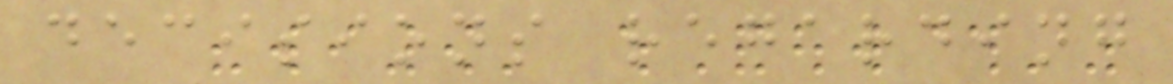decisions regarding
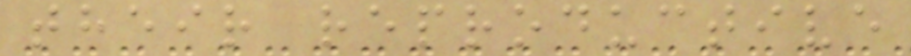their reproductive
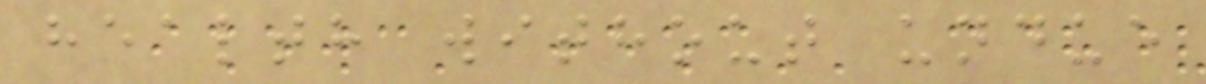health without undue
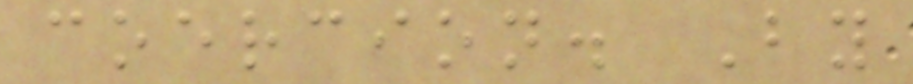coercion. By
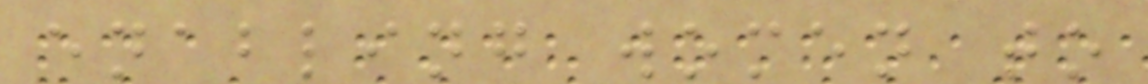enabling women to
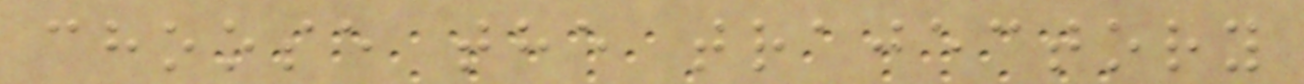choose the trajectory
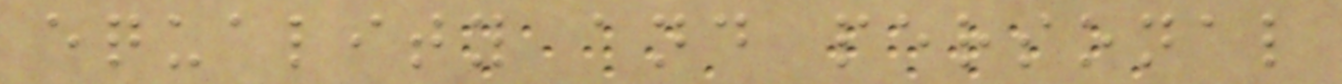equality and personal
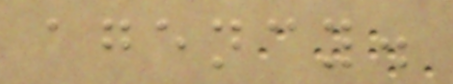agency.
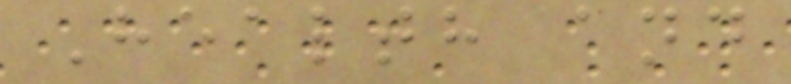Health and
